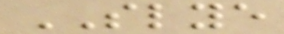SLYE
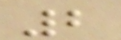2
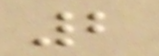2
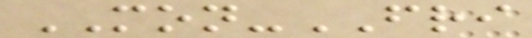MON-FRI
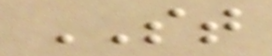ST
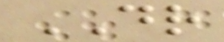DR
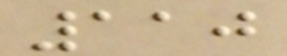110
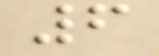6
